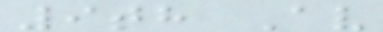9th Av
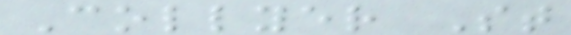Collyer St
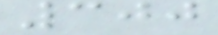300
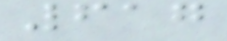617
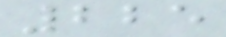225
